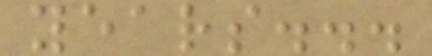years...
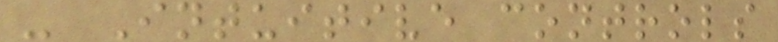- Intuitive controls
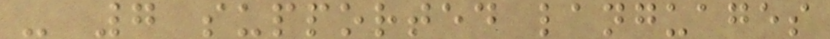- 7 supported languages
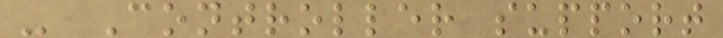- Controller support
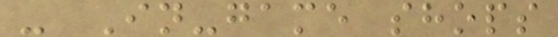- In-game shops
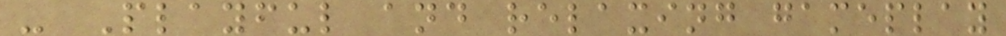- Playful and relaxing gameplay
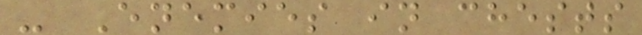- Enemies in chests
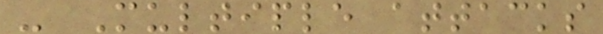- Multiple attacks
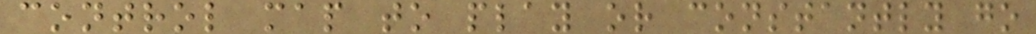control map to play or constantly go
